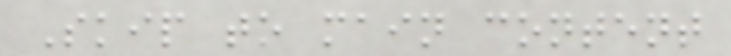Skip to main content
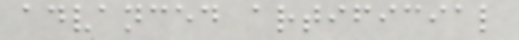advanced artificial
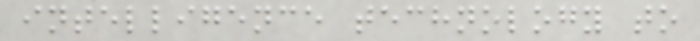intelligence technology to
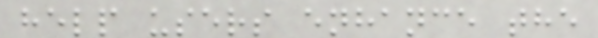help users enhance the
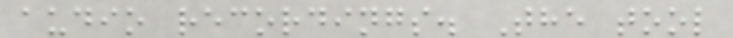audio recordings. The tool
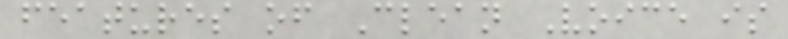features of Clean Voice is
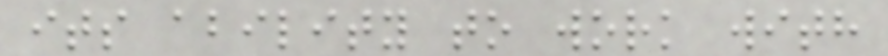its ability to work with
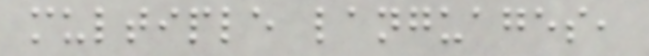multiple languages,
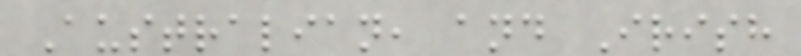Australian, and Irish
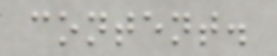content.
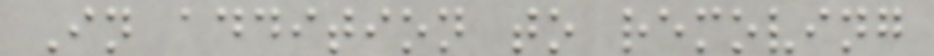In addition to removing
